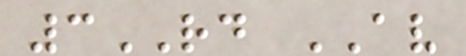3RD AV
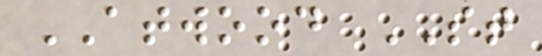ATWOOD ST
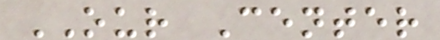OUR Center
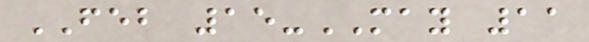FEB 15-MAY 11
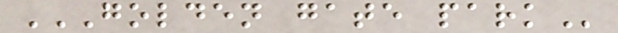GOLDEN GATE PARK
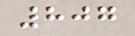807
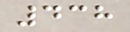438
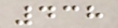438
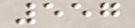557
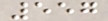557
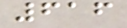616
